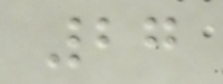27
